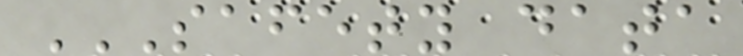SAFETY DATA
